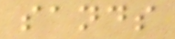sands
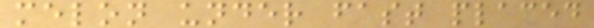melon under fast placed
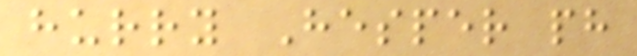hurry Hesper ph
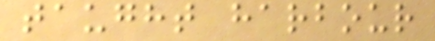taught harbour
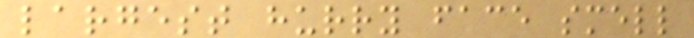largest hurry face smell
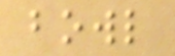bowl
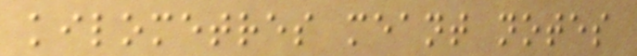kilometres meant notes
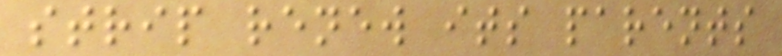strip renew its parents
